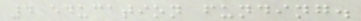4 education funding.
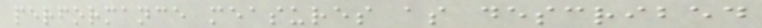performance measures as described
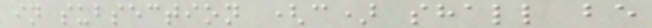in subsection (c) shall be
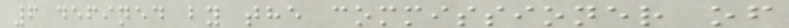6 defined by the commissioner of
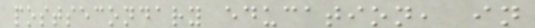postsecondary education, in
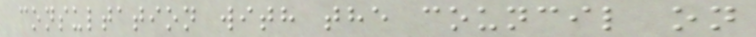consultation with the council on
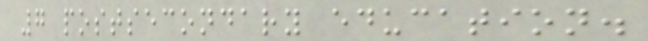7 postsecondary education.
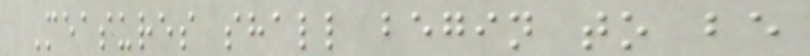Measures shall begin to be
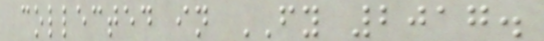collected in FY 2017.
